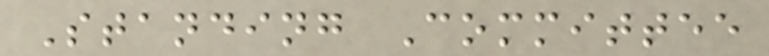Standing Committee
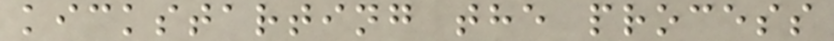kickstarting the process
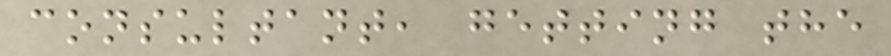consultant, getting the
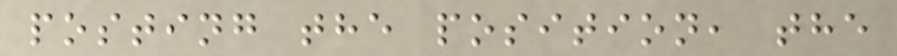posting the position, the
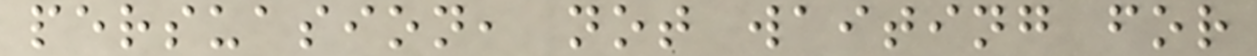persuasion, not waiting for
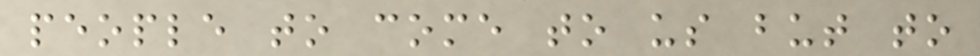people to come to us but to
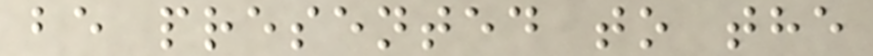be presented to the
